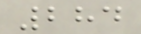284
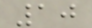10
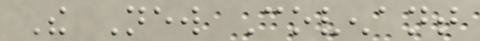The New Covenant
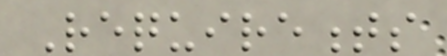Requirements
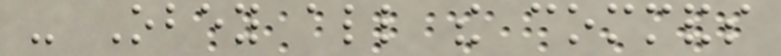- Obey all the commands
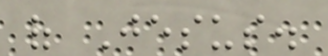of Jesus.
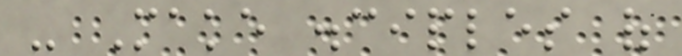- Make disciples of
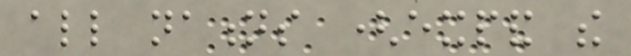all nations (expand the
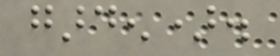garden).
